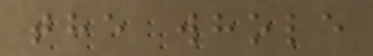the whole
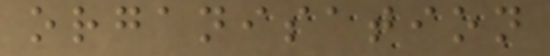organisation
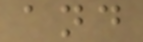and
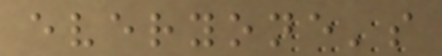everyone's
